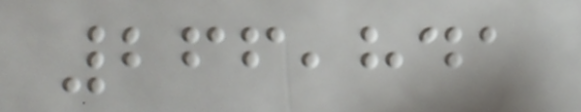266,841
